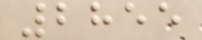2855
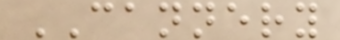CANNERY
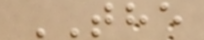THE
